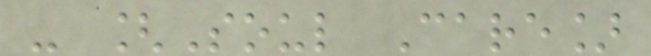- [Soul Care]
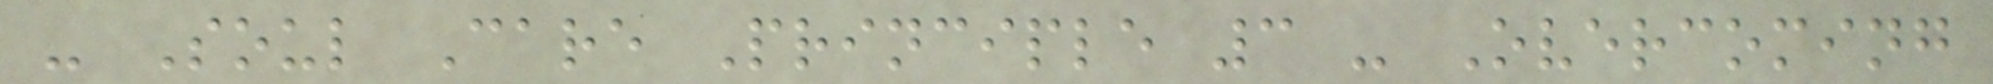- Soul Care Principle 3 - Overcoming
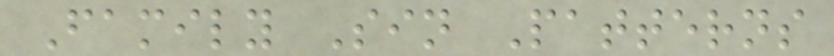Family Sin Patterns
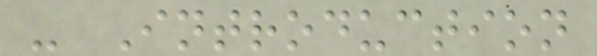- Introduction
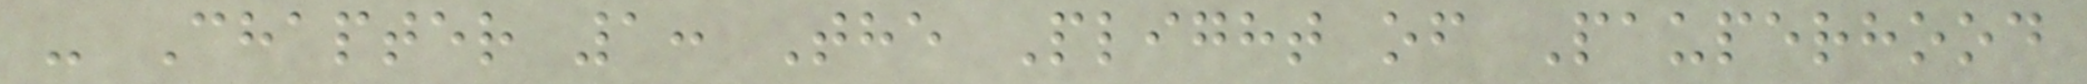- Chapter 1: The Plight of Pauperhood
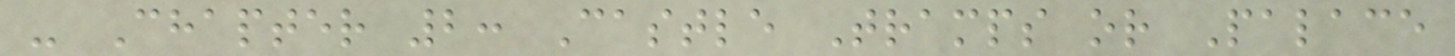- Chapter 2: Castle Tramps or Palace
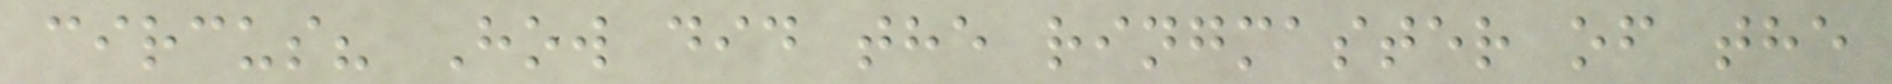circus? How did the ringmaster of the
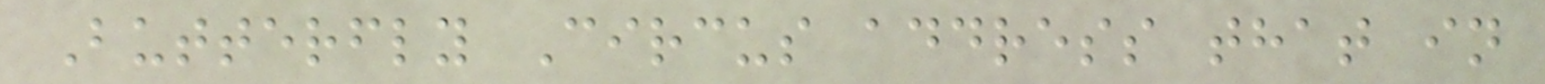Butterfly Circus address that in
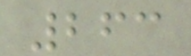263
